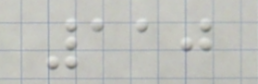110
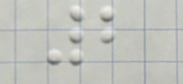2
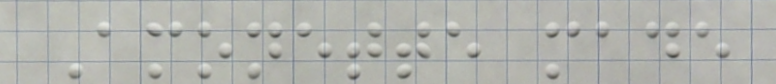Amonette made
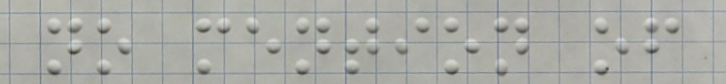no mention of
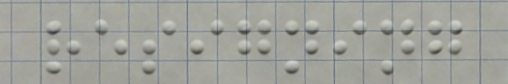resigning
